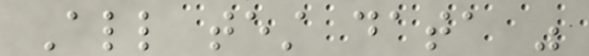All test data was
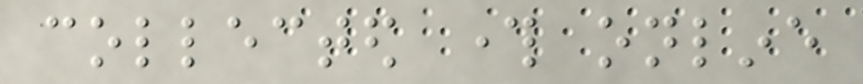collected through online
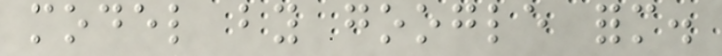model by google form.
